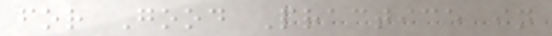for Good Practice in
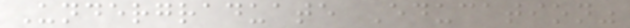Undergraduate Education"
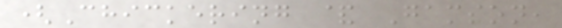(Chickering & Gamson,
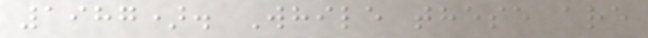1987). While these are
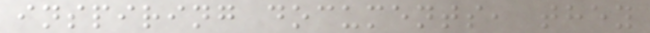inspiring documents, they
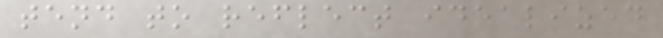tend to reflect idealized
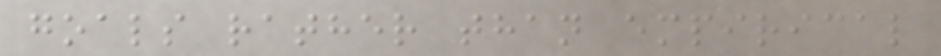goals rather than empirical
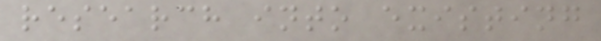research into existing
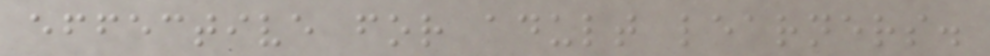effective for adult learners.
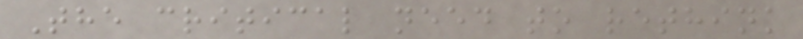The critical need to rethink
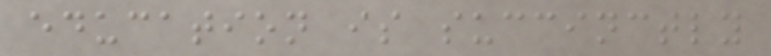education is succinctly
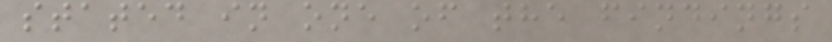stated in one of the findings
